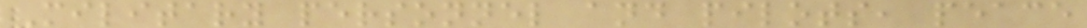Military personnel and pilots, peace
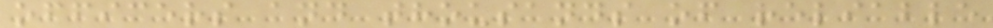officers and thousands of reliable
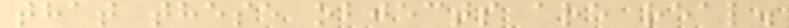that these objects are real.
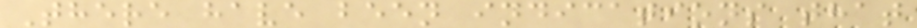There have been indications that
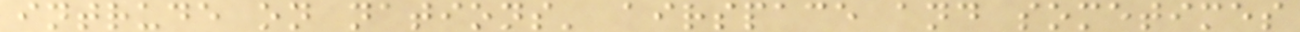intrude on nations' airspace and sometimes
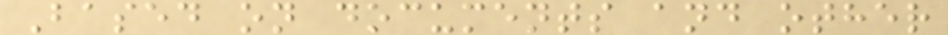Based on documents and other
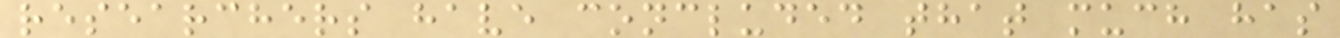researchers have concluded that much has
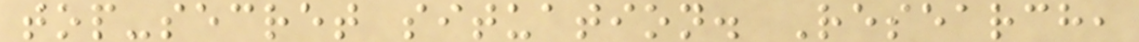top-secret situation. Research,
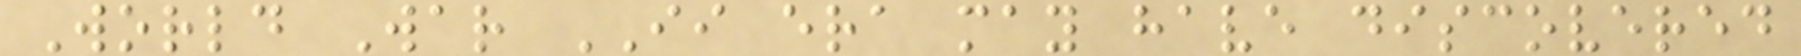World War II era may have discovered
